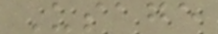Usage
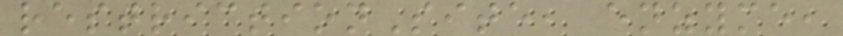restrictionSite, enzyme,
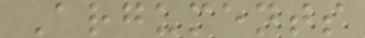Arguments
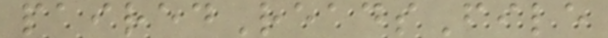pairedReadsFile
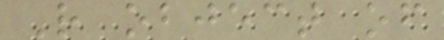R object of
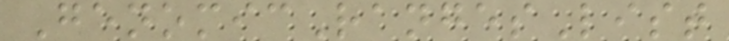GenomicRangesList
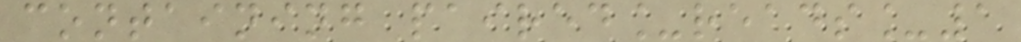containing paired_reads_1
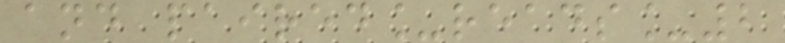and paired_reads_2
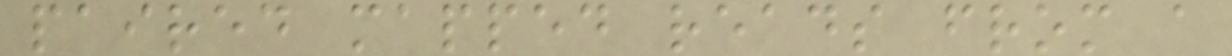paired mapped reads from a
